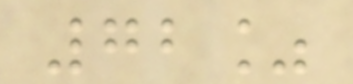72%
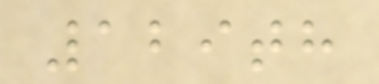129th
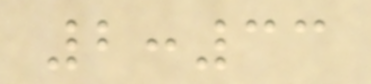2:33
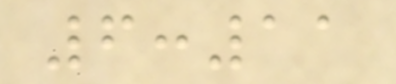6:11
